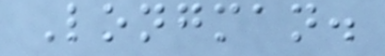Longman.
